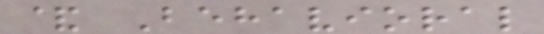& Behavioral
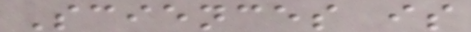Sciences is
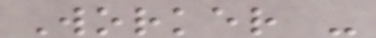Worker -
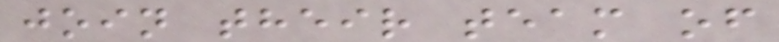join their team of
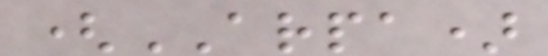(ARPA)
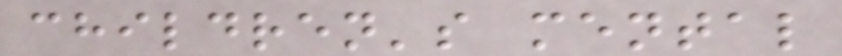children's mental
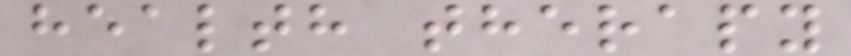health therapy
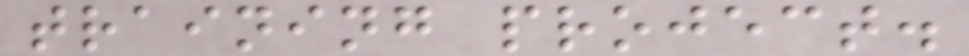training project.
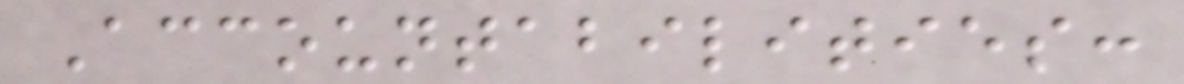Accountabilities:
